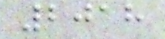2018
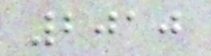2010
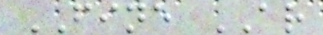FINE AR
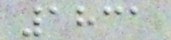1831
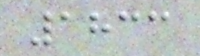1833
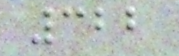322
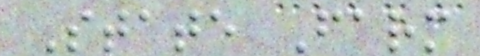State Farm
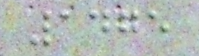1475
